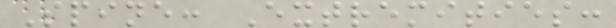Spine: Extremities:
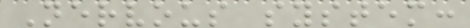Nervous system:
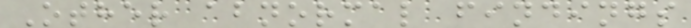Other abnormal findings
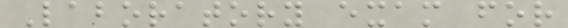Laboratory exam for
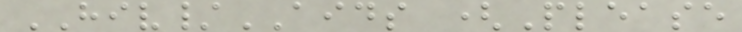HIV/AIDS (Please
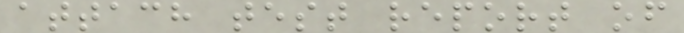attach test report of
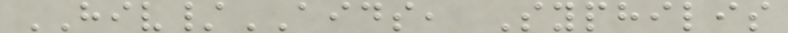HIV/AIDS, Syphilis
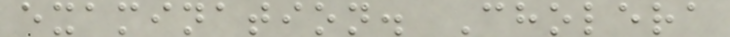examination. Cholera
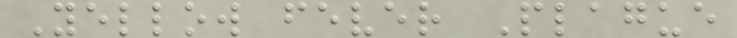Yellow fever Plague
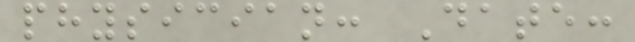physician: Date:
